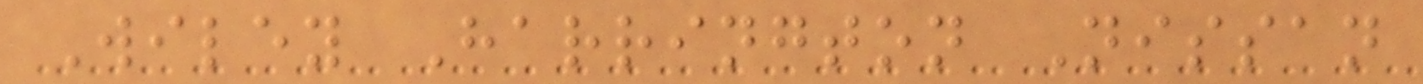Wiley Harrington Nissan
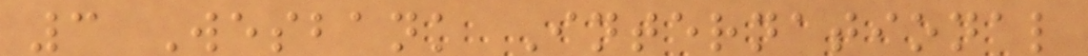3 Wesbank International
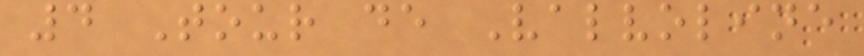4 Tour de Valvoline
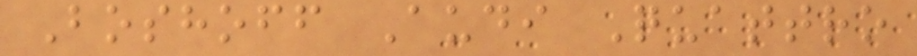Boshoff Audi Quattro
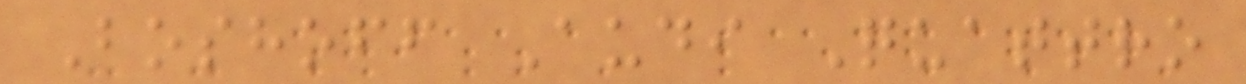Boshoff Audi Quattro
